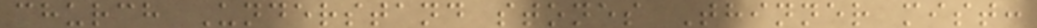church Understand stones Thinner mist:
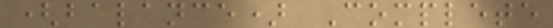(balance) Complete
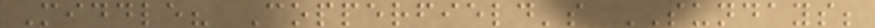Middle? Copperfield's SUNDAYS;
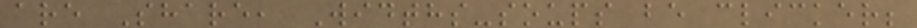are Share, Widths-soups be clicker;
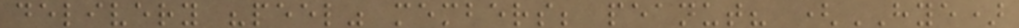delivery "peel" members; peanut? (HYE)
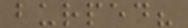burped?
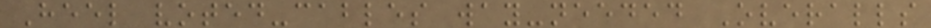Heel voted-cables way-needed Overalls
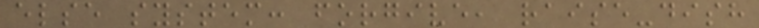else system: forgive, raise-dish
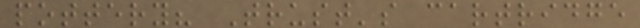pottery? Trust's cartridge
